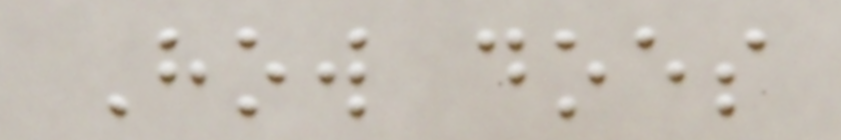How does
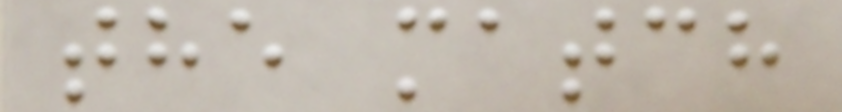the match
